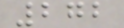272
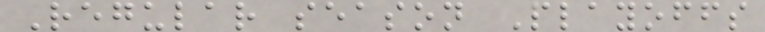Regular season Playoffs
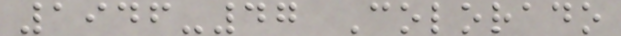1946-47 Colorado
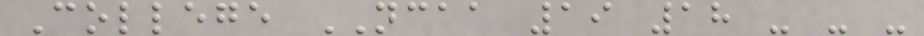College NCAA 19 18 - - -
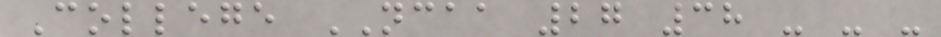College NCAA 27 38 - - -
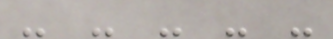- - - - -
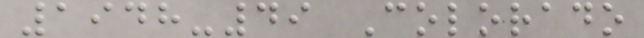1948-49 Colorado
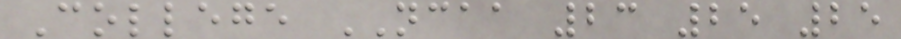College NCAA 23 25 25
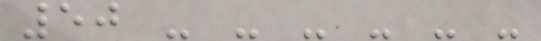50 - - - - - -
